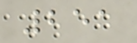251
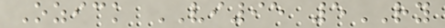Ozick VI95 5RY
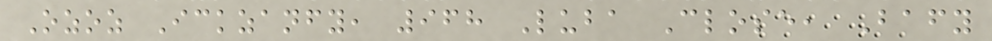Ozoz Ickzanfy, 968 Luba Close, Bafy
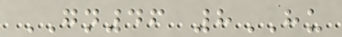GN46 8HU
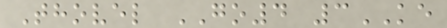Thovel GO4 3KE
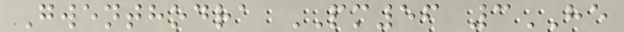Gwenthodra PM56 3HE
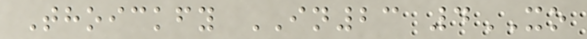Thoickfy IN23 4XO
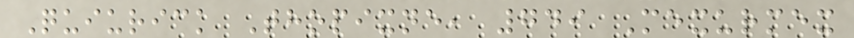Quiurick Thopixne, 749 Mexurmex
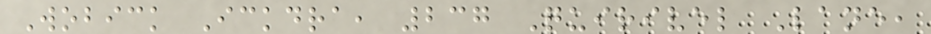Wobick Ickdra, 237 Quirivel Lane,
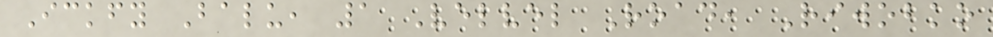Ickfy Balu, 1 Velvel Road, Riwobko
